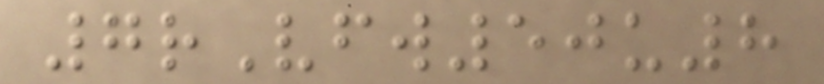7rVfw50u8
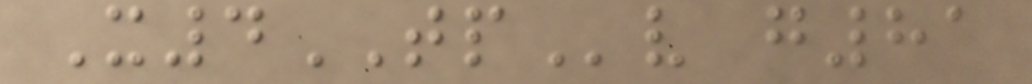X4TPv g81
